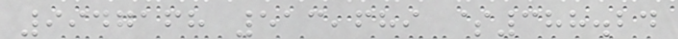9947168 513,689 $388.24
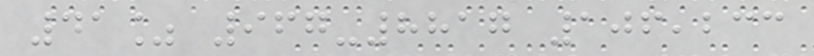41% 967-8817 106,233
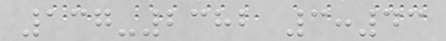137-2382 3:43
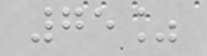75%
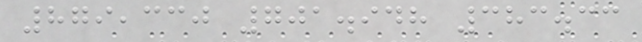879,330 701.948 383.33
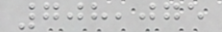708,075
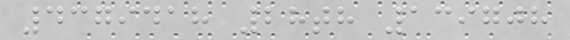4379418 28th 139708
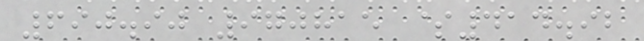690.90 970815 $414.92
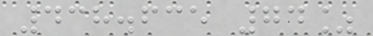438.635 74%
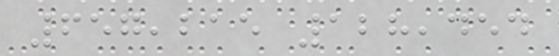657,215 128,454
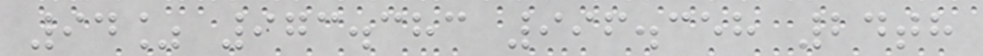94% 973.383 996.358 24th
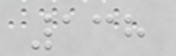138
